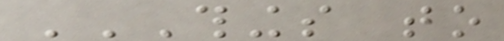THINGS TO
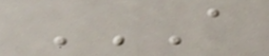A
